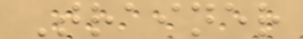Trainer
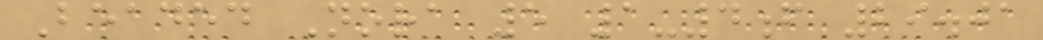Beaded Nora 5 1-4f 29.01
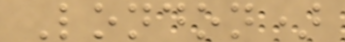London)
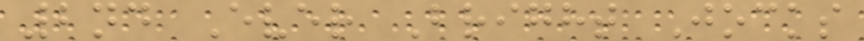2nd Ever Bright Jocks
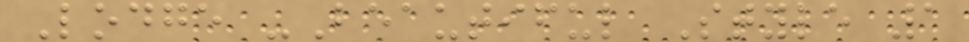Lodge -Beautiful Style 1
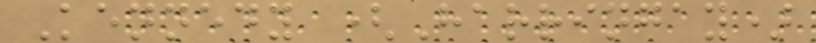Kennedy (Harringay)
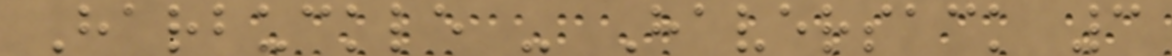Harbuckle - Haversack 3
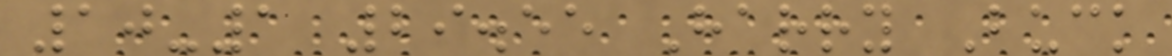10-1 29.55 Harry Buck
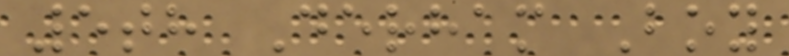5th Derham Boy
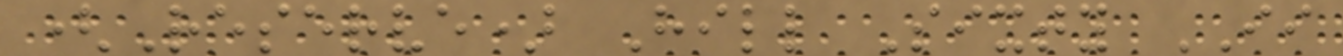(Reserve) Hill Sixty II
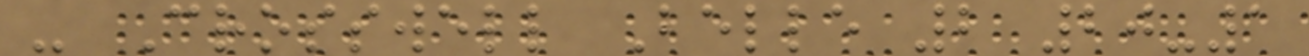- Crosswell Belle 2 20-1
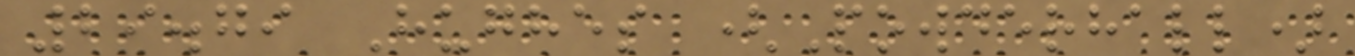29.79 Hughes (Powderhall)
